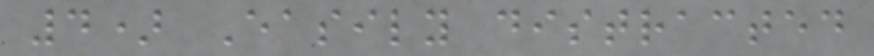4) Easily distracted
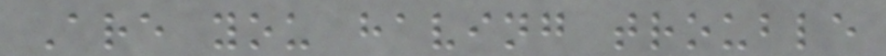Are you having trouble
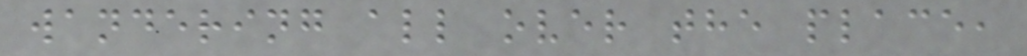wandering all over the place,
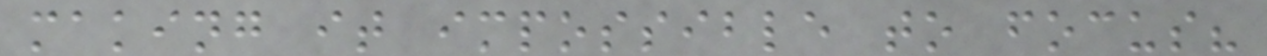making it impossible to focus?
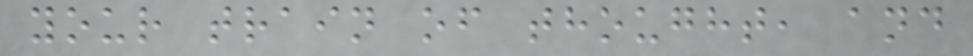your train of thought, and
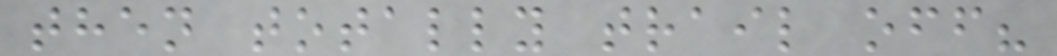then totally trail off?
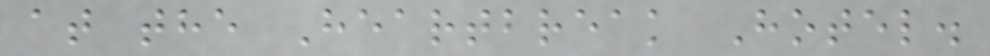at the Heartbreak Hotel.
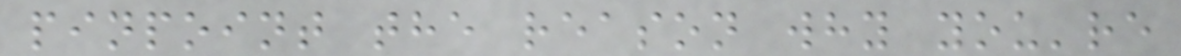pinpoint the reason why you're
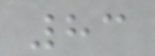83
